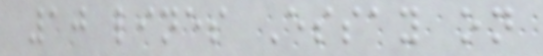10 lines Essay on
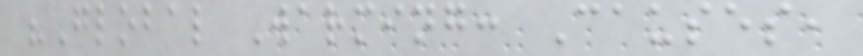"Global Warming: Causes,
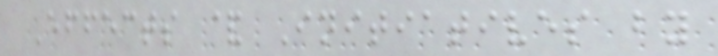Effects & Initiatives by
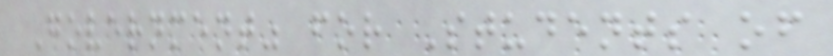Government" for Students of
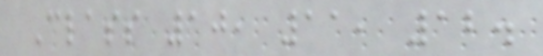Class 10, 11, 12.
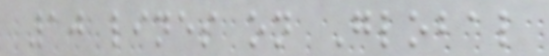10 lines on Global
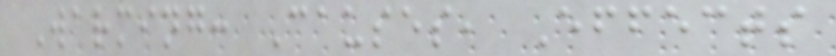Warming: Causes, Effects
